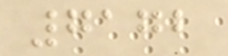7172
